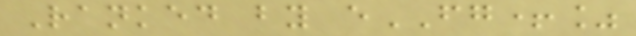Ranked by eFG+%
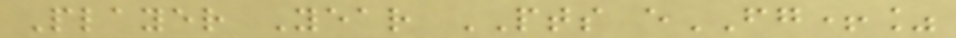Player Year PTS eFG+%
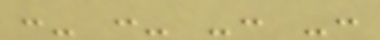:- :- -: -:
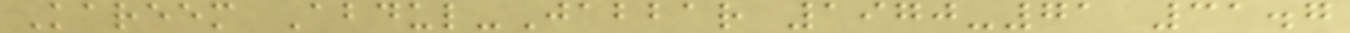Kareem Abdul-Jabbar 1970-71 31.7
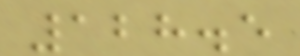128.5
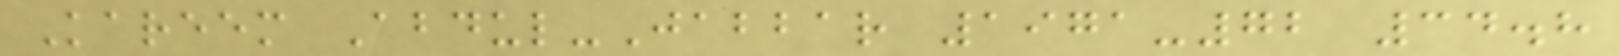Kareem Abdul-Jabbar 1971-72 34.8
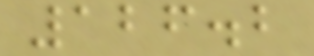126.2
